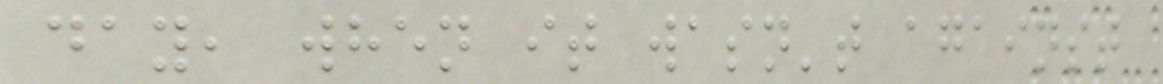day, when it wasn't against
